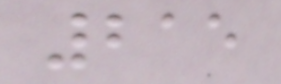215
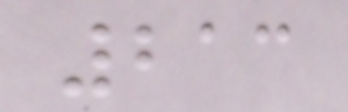213
